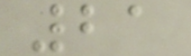21
